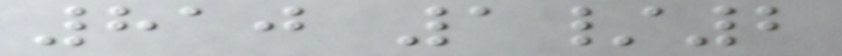810 1/2
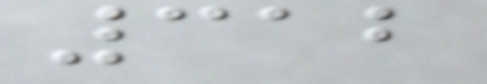312
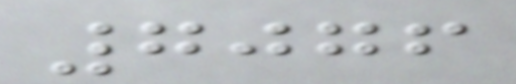7076
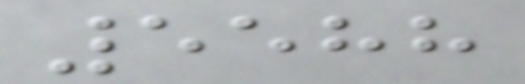5588
